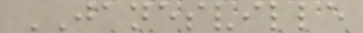JANESVILLE
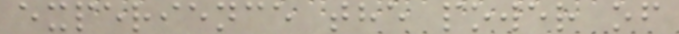experience the power of
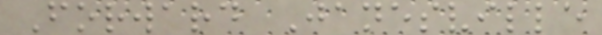Forward Janesville
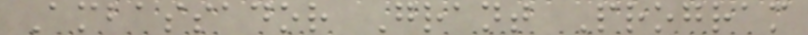Ambassador Grant Program
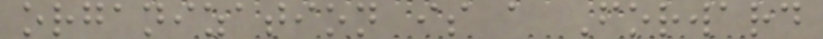organization is a Forward
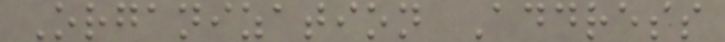Organization Address
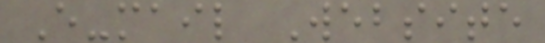E-mail Website
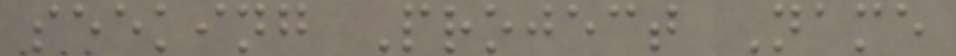seeking Project Name
